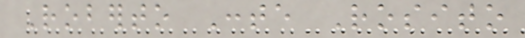Roberto Conte Rosito
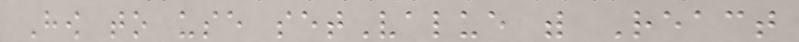How to use setValue with React
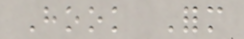Hook Form
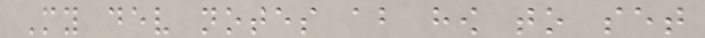My dev notes about how to set
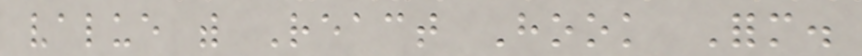value with React Hook Form.
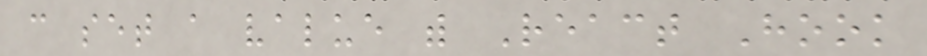can set a value with React Hook
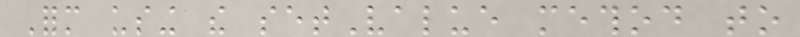Form using the setValue method to
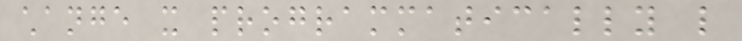change it programmatically like
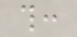this:
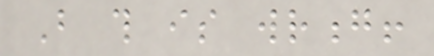But this is wrong!
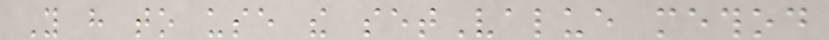You have to use the setValue method
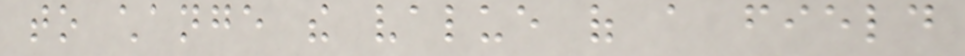to change the value of a field
